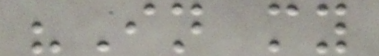"In my
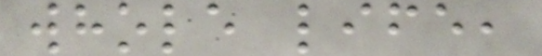whole life,
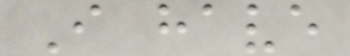I have
